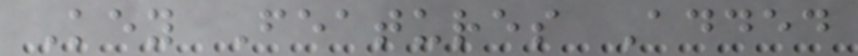Key Features Added
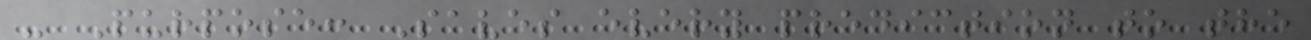- Purpose: Saves every prediction to the
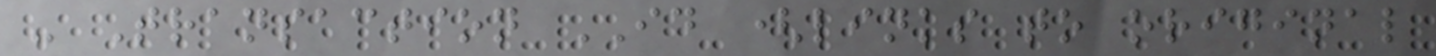- Transaction ID (links to original
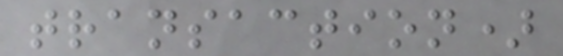transaction)
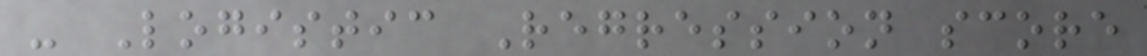- Logistic Regression score
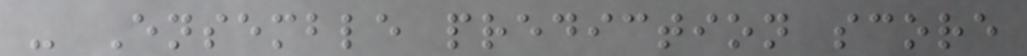- Ensemble prediction score
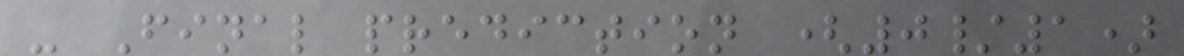- Final prediction (0/1)
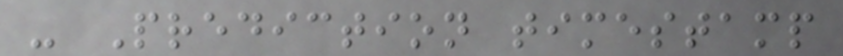- Prediction timestamp
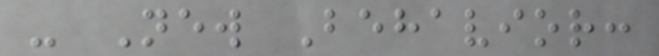- New Behavior:
